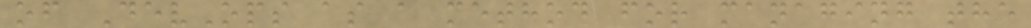of DevOps as a method for managing the
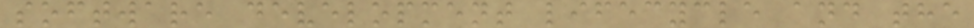software development lifecycle and the
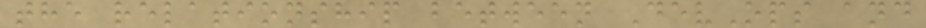the relationship between DevOps and
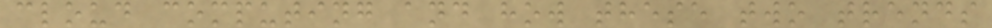cloud computing and how these two trends
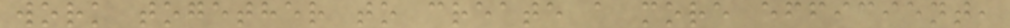work together to create a more efficient,
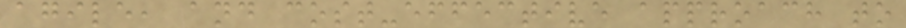agile, and cost-effective approach to
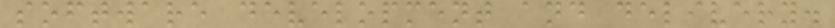software development and delivery.
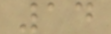14
